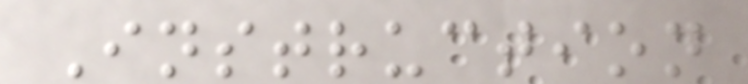Instruction
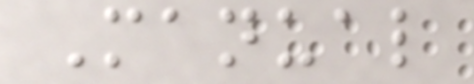Manual
